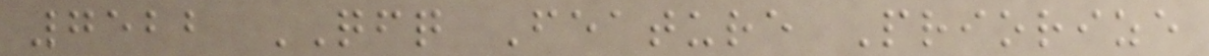7522 QFQ Feature Priorize
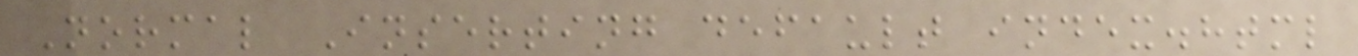Normal Inserting default index.html
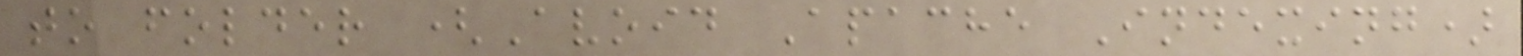to folder (Avoid Apache Indexing)
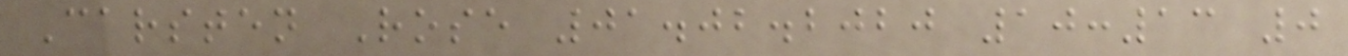Carsten Rose 01.02.2020 10:13 0
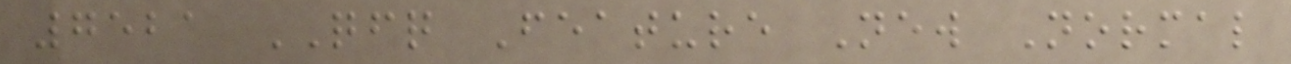7521 QFQ Feature New Normal
